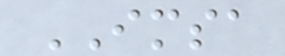IMSA
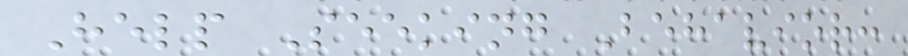Help Seeking Behavior:
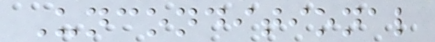Unconditional
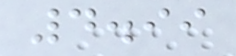4.99
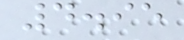4.95
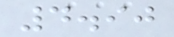4.90
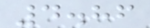4.86
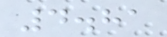4.81
